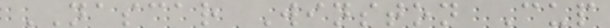NASCAR Winston Cup
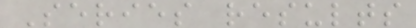Series results
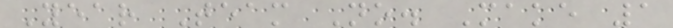Year Team No. Make 1
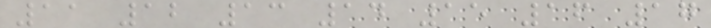11 12 13 14 15 16 17
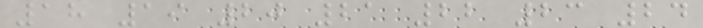18 19 20 21 22 23 24
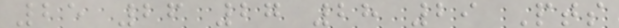25 26 27 28 29 Pts
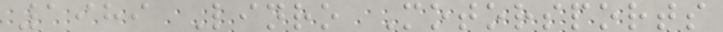1989 Linro Motorsports
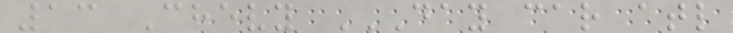13 Chevy DAY CAR ATL
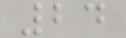24
